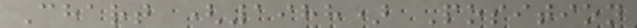Chart (1988) Position
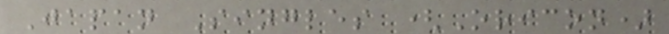Japan Singles (Oricon)
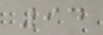94
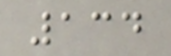134
